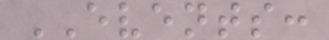EVENTS:
